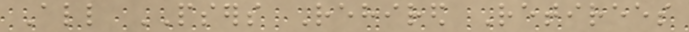All PSERS Rehired Retirees
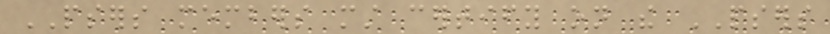PSERS members must certify on the PSERS
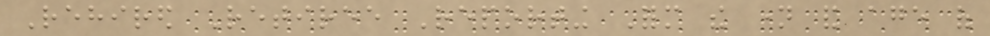Rehired Retiree Reporting Form the name and age of
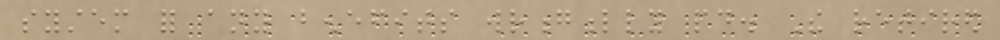system for any benefits wrongfully paid. The retired
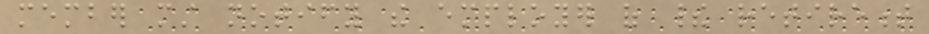member must notify the employer of their retirement
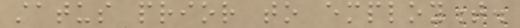status prior to employment.
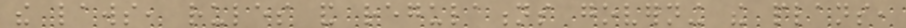the laws, rules and regulations governing the plans,
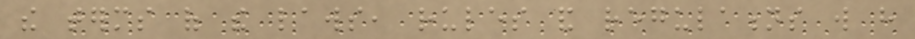the terms of the laws, rules and regulations will have
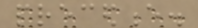precedence.
